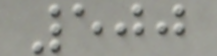500
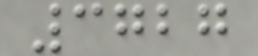3727
